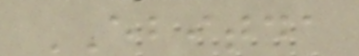EBITDA
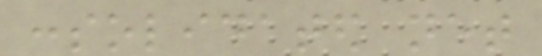consolidated net
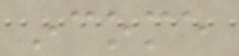income
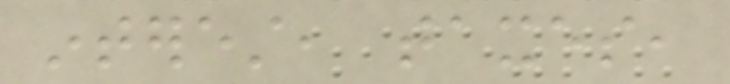interest, taxes,
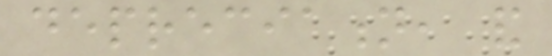depreciation, and
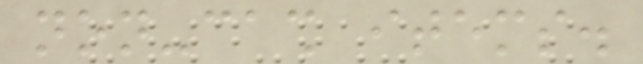non-cash items.
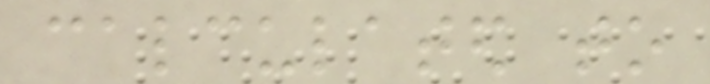calculated to
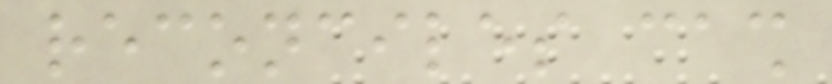reconciles cash
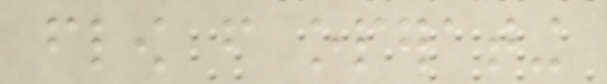flow from operating
